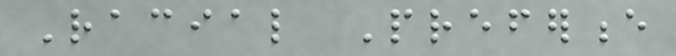Racial Preference
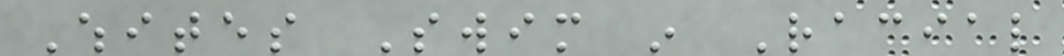Whites Swim in Racial
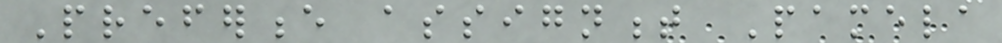Preference assignment Pamela
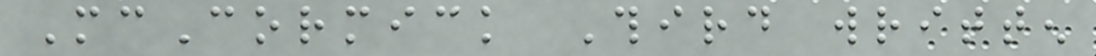McCormick Third written
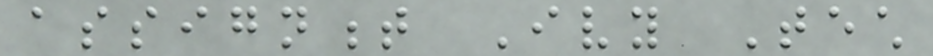assignment Ivy Tech
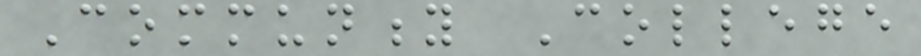Community College
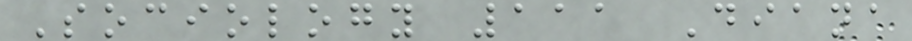Sociology 111 Diana
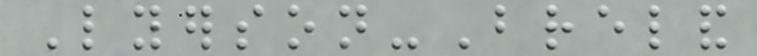Lyerson-Breland
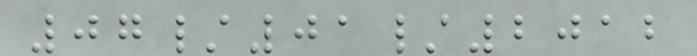07/01/2012
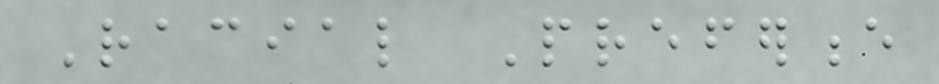Racial Preference
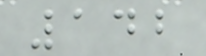142
